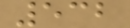532
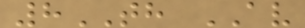8TH AV
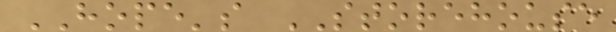HOPE's STOREHOUSE
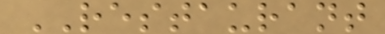RESTAURANT
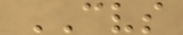CVS
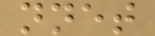nnet
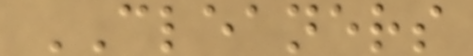CLEANERS
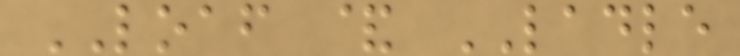LOAF & LADLE
